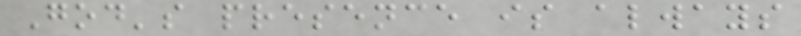God's presence is always
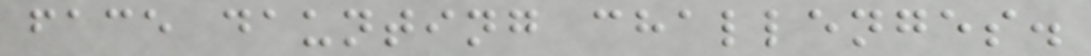face daunting challenges.
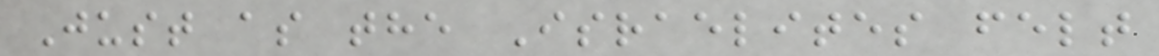Just as the Israelites felt
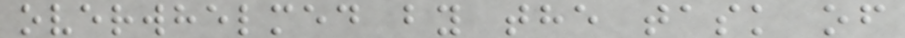overwhelmed by the task of
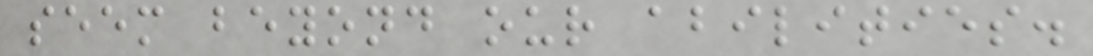seem beyond our abilities.
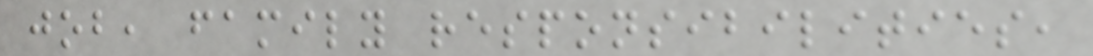job, family responsibilities,
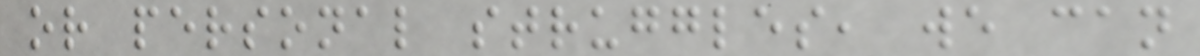or personal struggles, we can
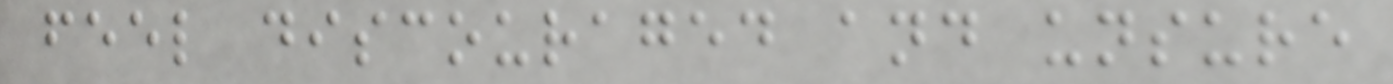feel discouraged and unsure
